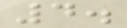4.
